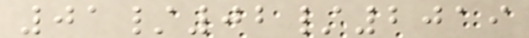01/02/2019
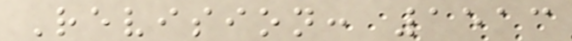Revision: 1513
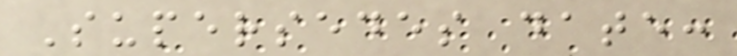Supersedes date:
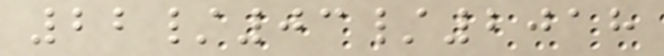22/03/2018
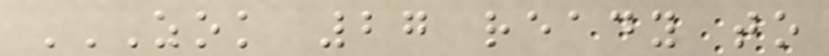ZOK 27 READY TO
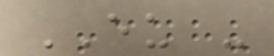EU -
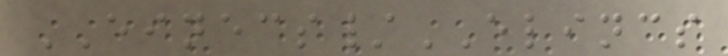EINECS/ELINCS
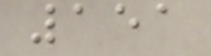151
